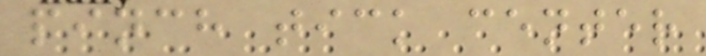pinch tick center
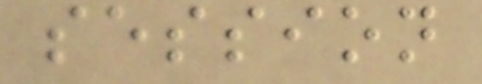session
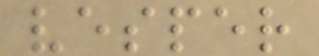vesper
